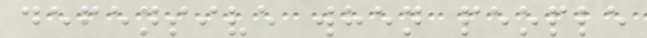defensive when people
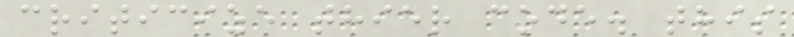criticize thier code. this
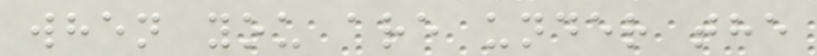when you are under the
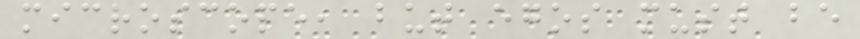microscope, but egos must be
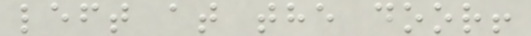left at the door!
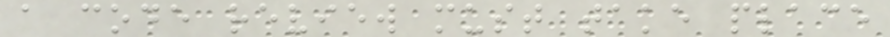a code review must take place
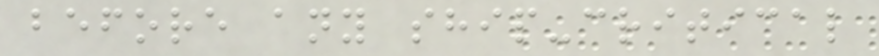before any ship-critical
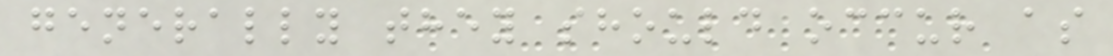generally they should occur as
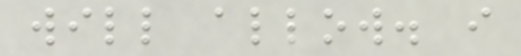will allow. i
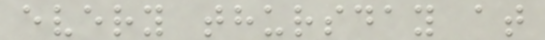every thursday at
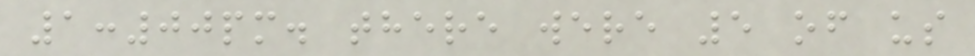1:00pm. there were 5 of us
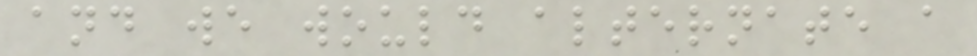and we would alternate a
